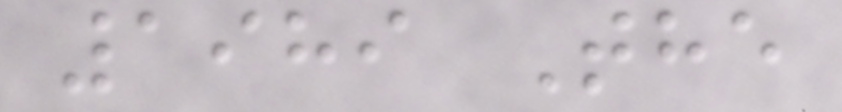1989 The
